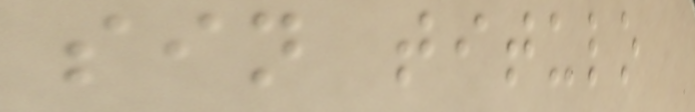sin titulo
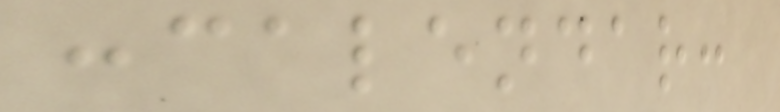:calendar:
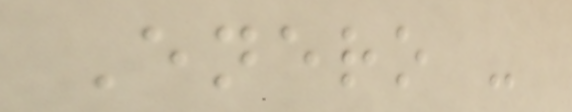Enero -
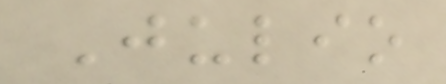Julio
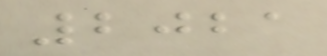2021
